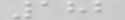182
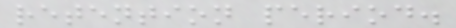retention period.
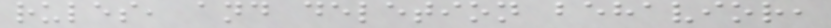rules, and deletion behavior,
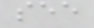see
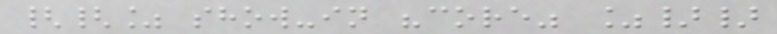{{% show-in "core" %}}
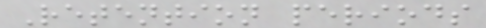Retention periods
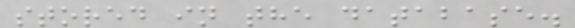stored in the database.
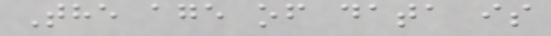The age of data is
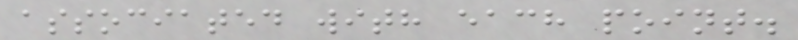associated with each point.
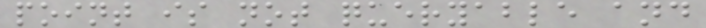point is not queryable and
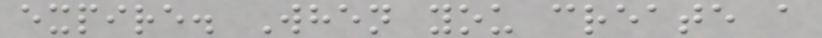expire. When you create a
